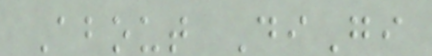About DiGi
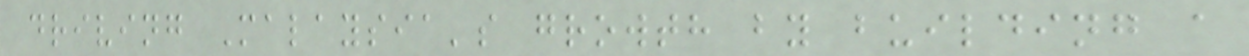driving Malaysia's growth by building a
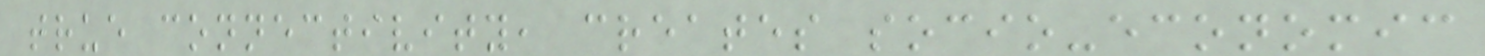true connectivity, creates socio-economic
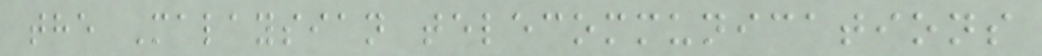the Malaysian telecommunications
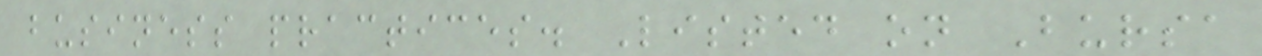business practices. Listed on Bursa
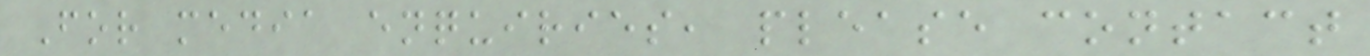For media enquiries, please contact
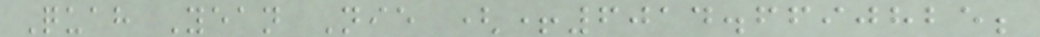Quah Yean Nie (+6014.6690825;
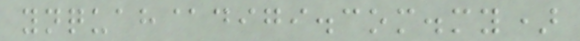ynquah@digi.com.my)
